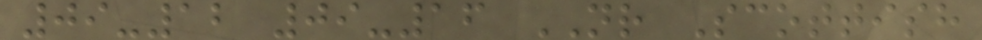09-12 09-16 NR Scottish
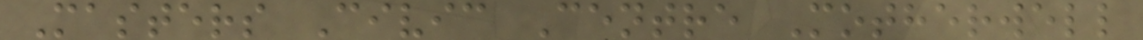Masters Civic Centre Motherwell
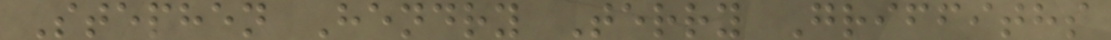Stephen Hendry Terry Griffiths
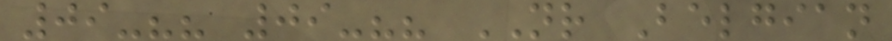09-?? 09-?? NR Belgian
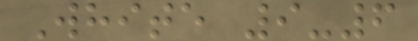White 9-6
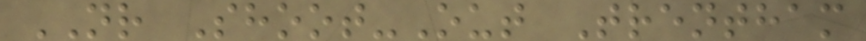NR Shoot-Out Trentham
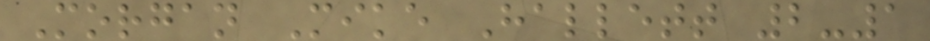Morgan Mike Hallett 2-1
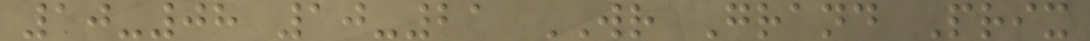10-08 10-21 WR Grand Prix
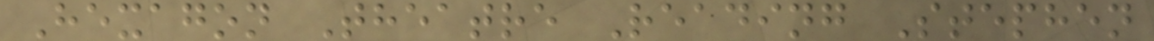Hexagon Theatre Reading Stephen
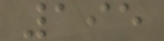195
